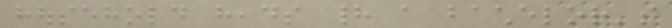household heads had a bachelor's
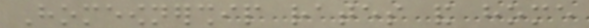Homeownership rates and home
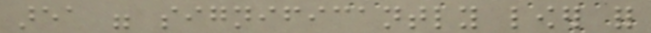area were significantly lower for
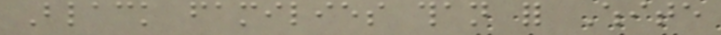Black families than for White
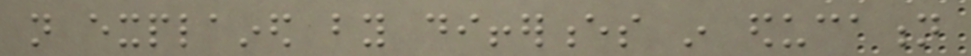not explained by differences in education
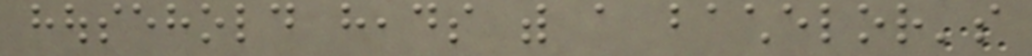household heads with a bachelor's
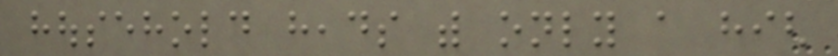household heads with only a high
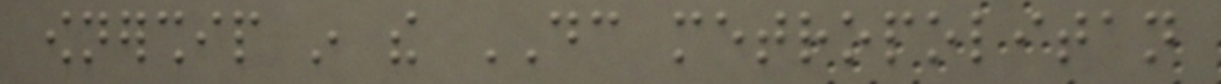ownership in the DC metropolitan
